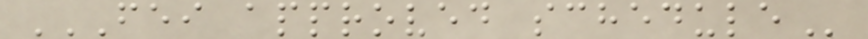FEI APPROVED SCHEDULE
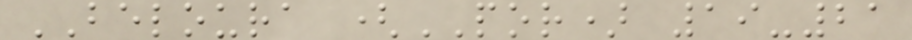BELOURA (POR) 19-21
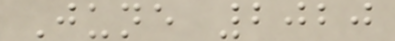June 2020
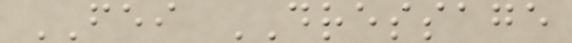FEI DRESSAGE
